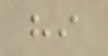hi
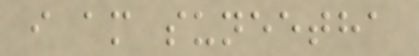i am suneetha
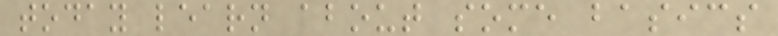today learn about some basics
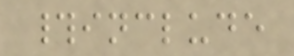#include
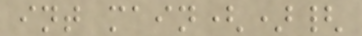int main(){
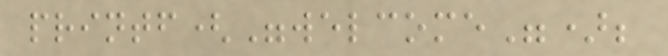printf("welcome");
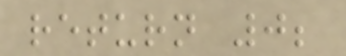return 0;
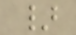}
